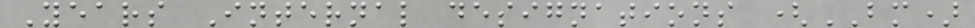Years Internal designations (BM)
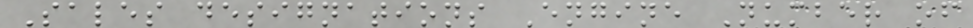Sales designations Engine Number of
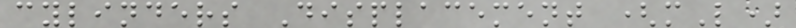cylinders Displacement (mL)
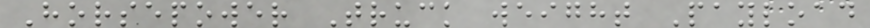Horsepower Truck weight Payload
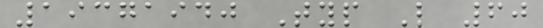19371940 Typ L 60
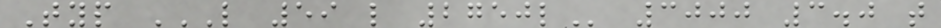Typ L 59 L 2750L 3000 3.0 t
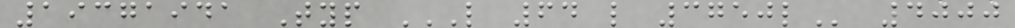19371941 Typ L 64 L 3750L 4000
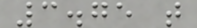3.75 t
